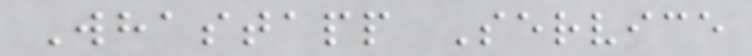Whastapp Service
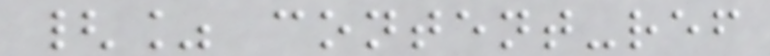{% content-ref
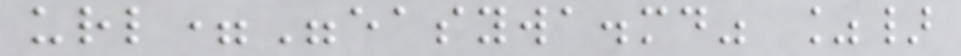url="easywa.md" %}
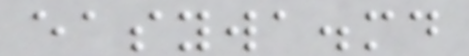easywa.md
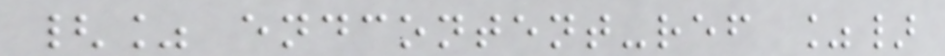{% endcontent-ref %}
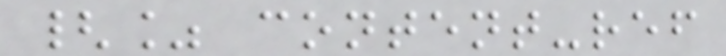{% content-ref
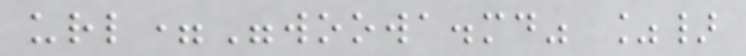url="woowa.md" %}
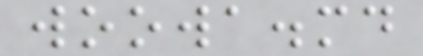woowa.md
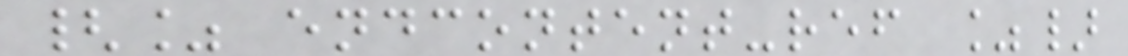{% endcontent-ref %}
